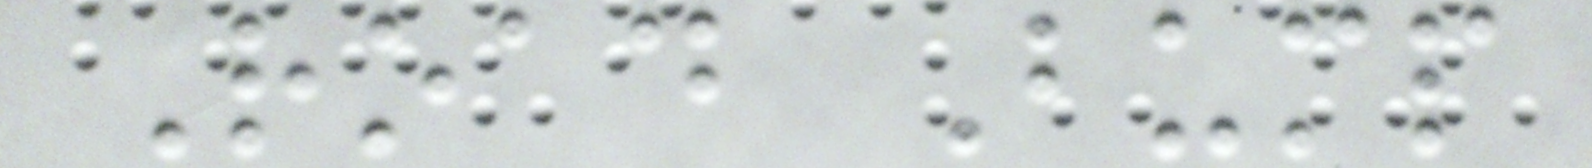Road Bump
